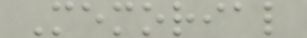Memorial
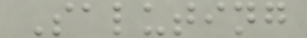Saluting
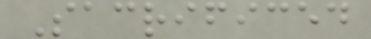Sacrificed
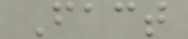Fact
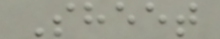Sheet
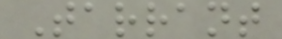Tarrant
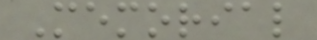Memorial
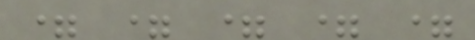= = = = =
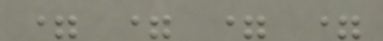= = = =
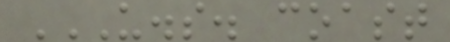U.S. COAST
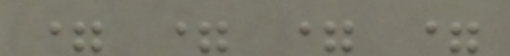= = = =
